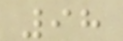98
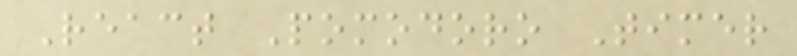React Pomodoro Timer
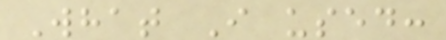What I used:
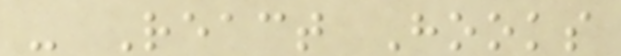- React Hooks
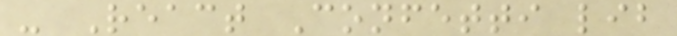- React Confetti lib
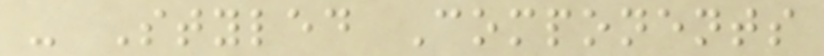- Styled Components
